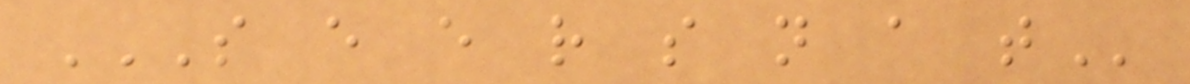S E E R S N A T
